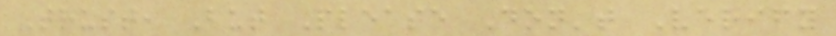Trust, But Please Don't Verify
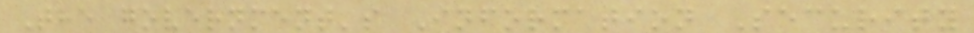The government's Information Security
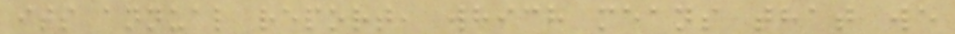its annual report, which means that we
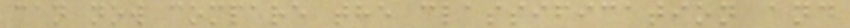can now compare the classification and
